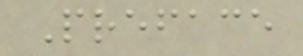Preface
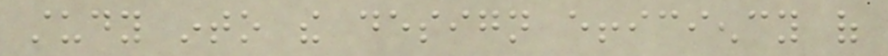study into the design efficiency of
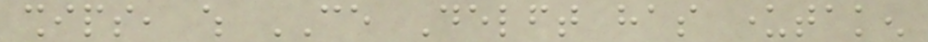ships, which CE Delft has undertaken
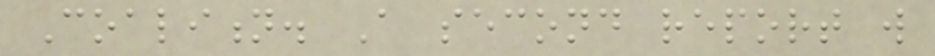Coalition. A second report will
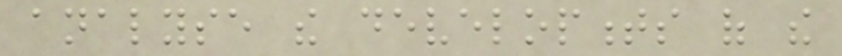analyse the developments of the
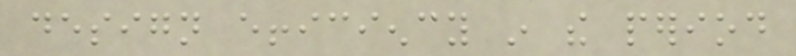design efficiency in the period
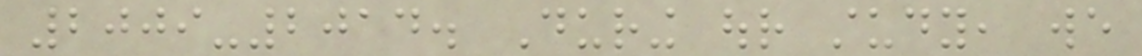2009-2014. During our study, we
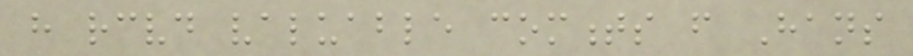have received valuable comments from Hans
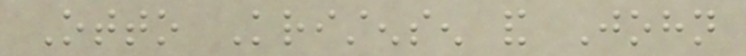Otto Kristensen and John
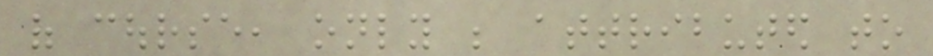of course, only be attributed to
